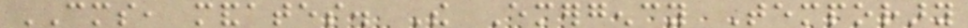CMS, mandates. The Emergency Temporary
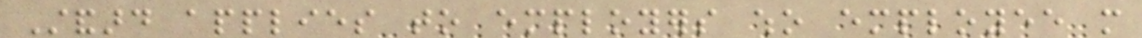Standard applies to employers who employee more
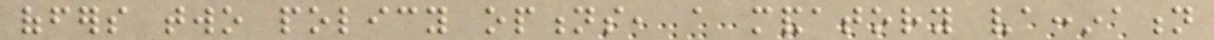offers two policy options, a mandatory vaccination
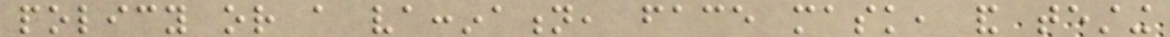policy or a vaccination, face mask, and testing
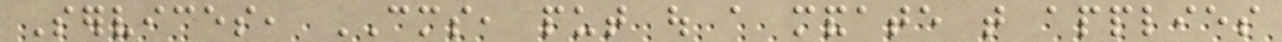Services, CMS, put out a mandate that applies
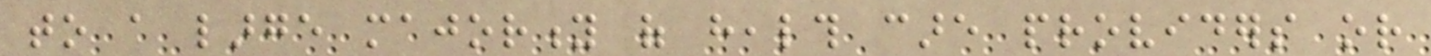to a large majority of health care providers or
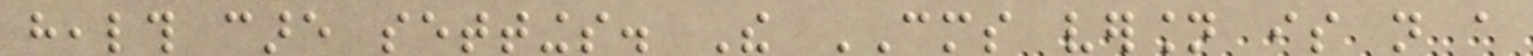health care settings. The CMS version is not a
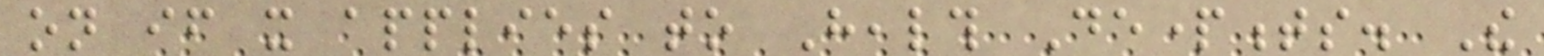on if it applies to Health Departments. The
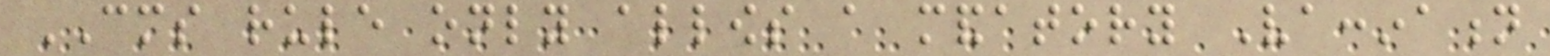CMS rule only allows a mandatory Vaccination
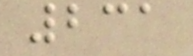231
